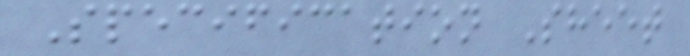Specification Sheet
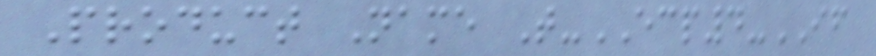Product Name T-ECP4-IF
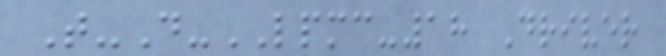T-D-LPMC-18 Driver
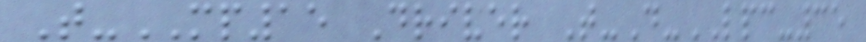T-MP15 Driver T-D-LPC-35
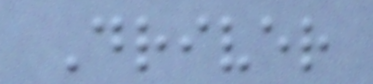Driver
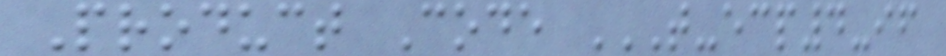Product Code T-ECP4-IF
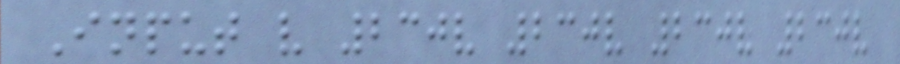Input v 230v 230v 230v 230v
